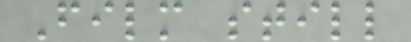Film still
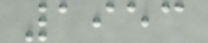1953
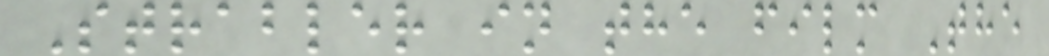Strabler in the film The
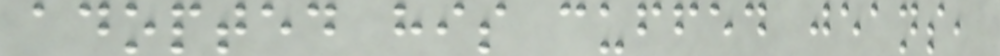adopted his cuffed jeans,
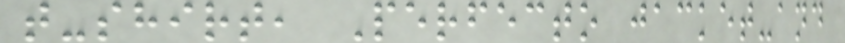t-shirt, Perfecto jacket-and
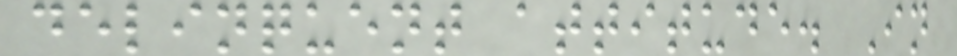delinquent attitude. In
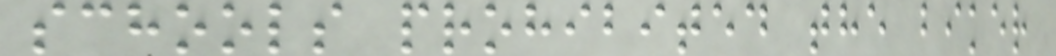schools prohibited the biker
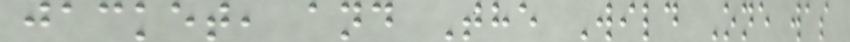jacket, and The Wild One was
